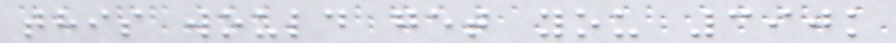this would get you 390k
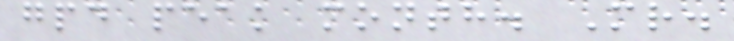gpd peak month. Mr.
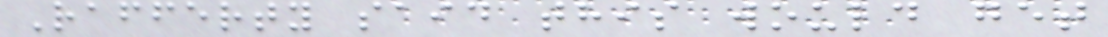Rafferty said this would get
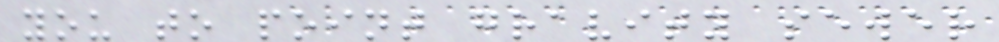you to point gravity sewer
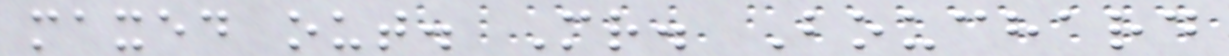maxed out. Mr. Bouchard
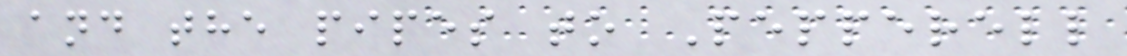and the pipes to Pepperell
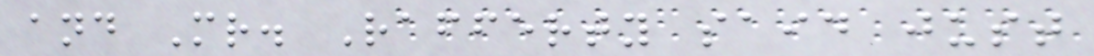and Mr. Rafferty said just
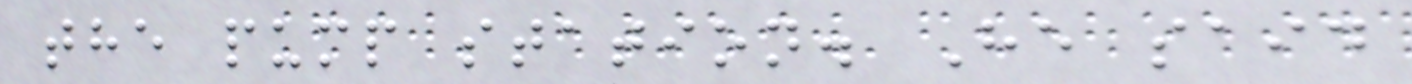the pump station. He said
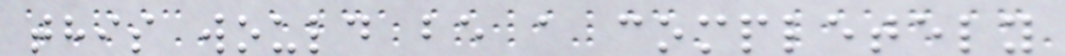this would be a completely
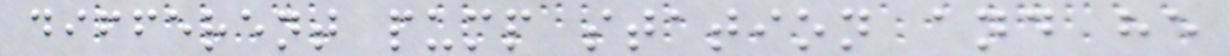different pump station and he
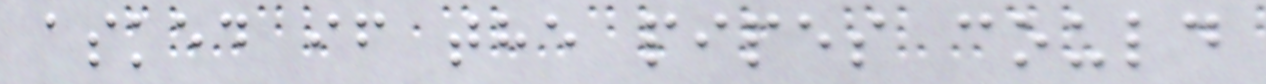asked if the pipes could
